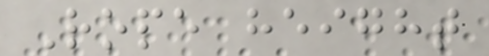Rope height
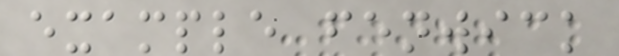example fenwick
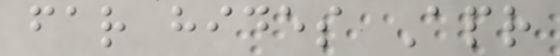far hides Apr
